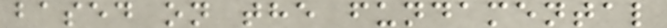based on the fundamental
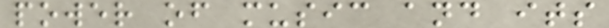power of music and its
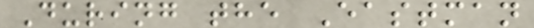During the Eastman
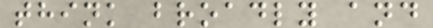think broadly and
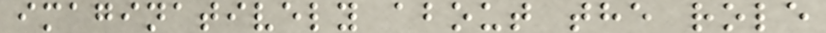imaginatively about the role
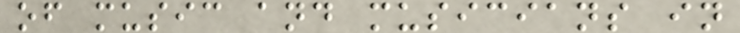of music and musicians in
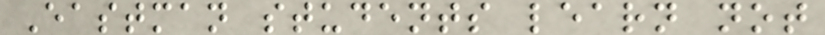Eastman students learn not
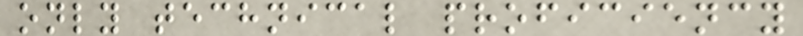only technical proficiency
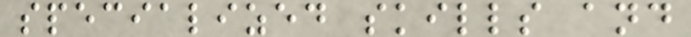specialized skills and
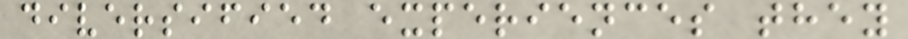diversified experiences they
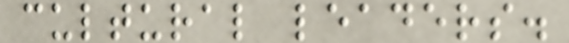cultural leaders.
